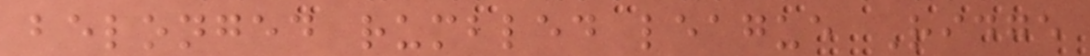belonged rumbled league Ridge
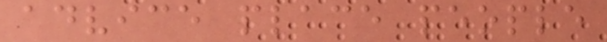advice place people
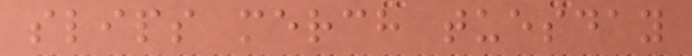slips merch tuesday
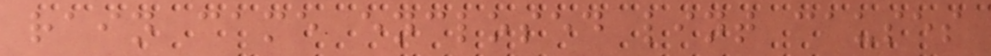rain came enclosed lint causes
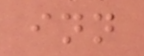inn
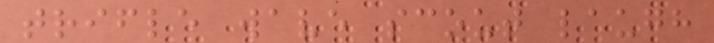trifle wave scout laugh
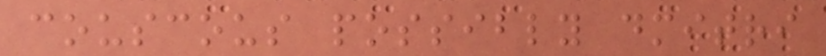couscous possibly dmitri
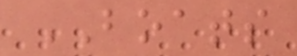BOATS
